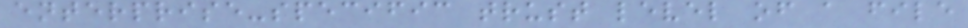enterprise-specific trust level of a file
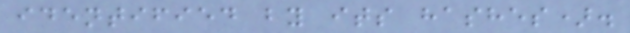identified by its hashes).
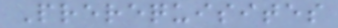Prerequisites
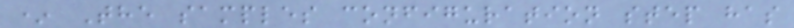* The samples configuration step has
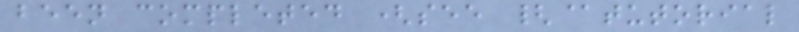been completed (see {@tutorial
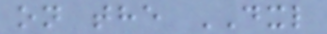on the DXL
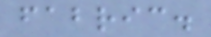fabric.
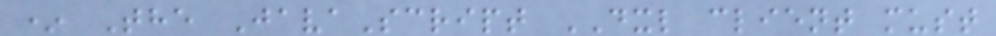* The JavaScript DXL client must
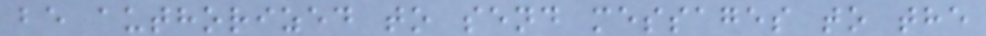be authorized to send messages to the
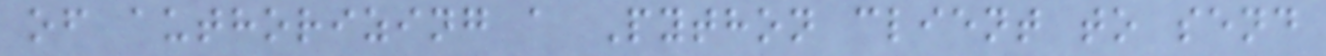of authorizing a Python client to send
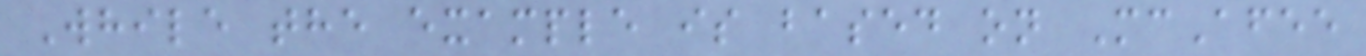While the example is based on McAfee
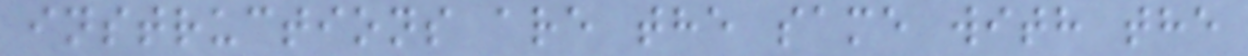instructions are the same with the
